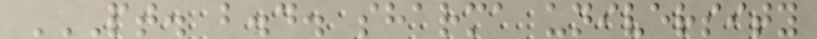PT. B.D. SHARMA UNIVERSITY
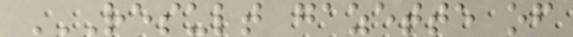RESULT GAZETTE OF
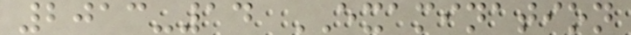2013-14 EXAMINATION
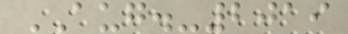AUG.-2019
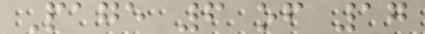Page 6 of 17
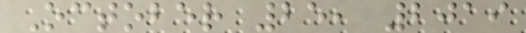October 25, 2019
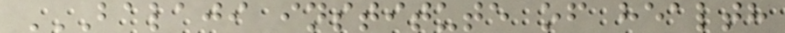BALAJI INSTITUTE OF HEALTH
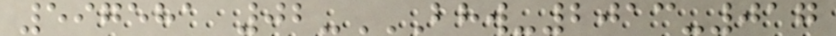597581 02-BHW-2013-017
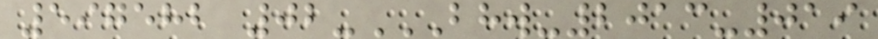597582 02-BHW-2013-019
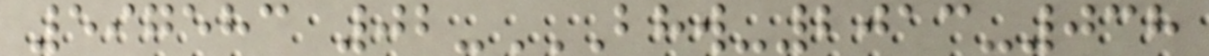597583 02-BHW-2013-038
